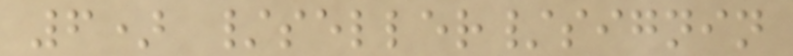6) /seller/signin
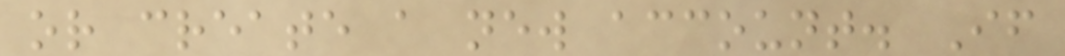or create a new account. If
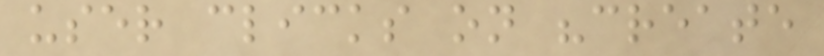user clicks on "create
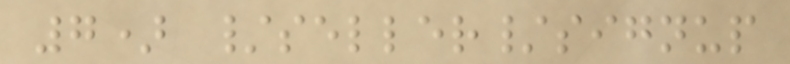7) /seller/signup
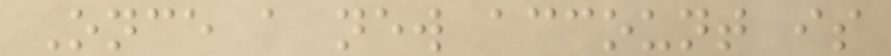Once a new account is
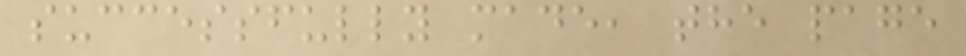successfully made, the page
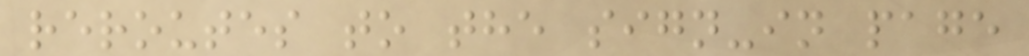reroutes to the sign-in page
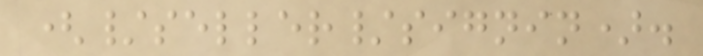(/seller/signin).
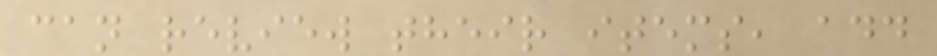can review their items, add
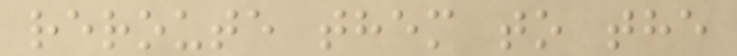reroute them to the
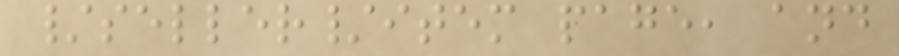/seller/item page, and
